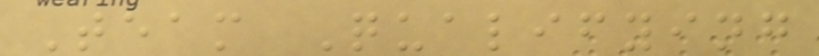Team Qualifying
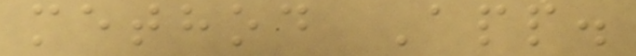method App.
